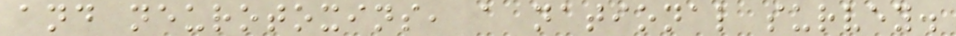and neurotoxins, a national survey.
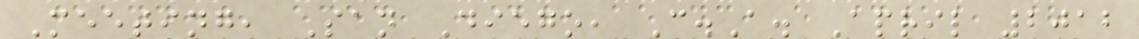Meeting, San Diego, C.A. April 2012
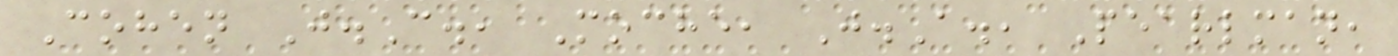Cohen J.C., Moche, J.A., Pearlman,
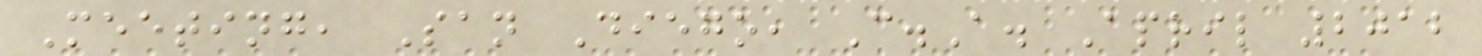Meeting, San Diego, C.A. April 2012
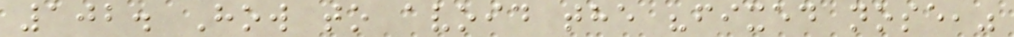102. How to avoid the "fixed nose,"
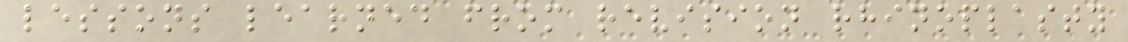lessons learned from revision rhinoplasty
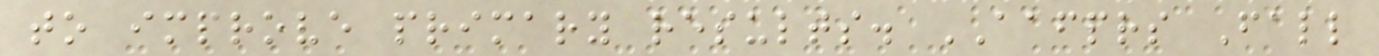to improve primary results. AAFPRS Fall
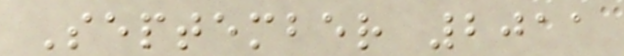September 2011
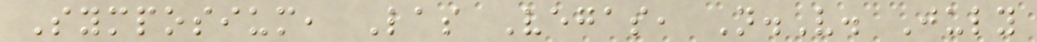Symposium, Las Vegas, N.V. July
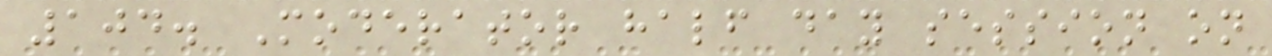104. Moderator half day session on
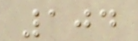104
